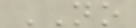NO
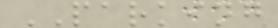PARKING
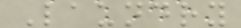Laundry
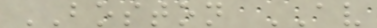BOSTON AV
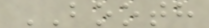BOOTH
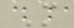M
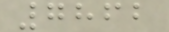7862
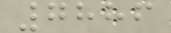7886
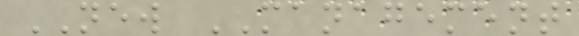NEW MANAGEMENT
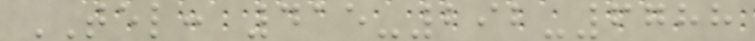TEL: 415-292-6788
